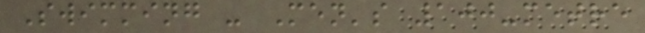Swimming - Men's 100-metre
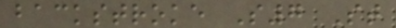backstroke S7 St
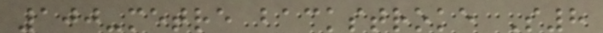100-metre backstroke S8
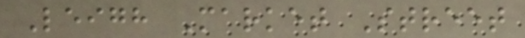Leigh Market Street
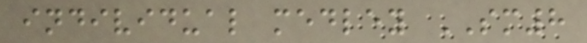individual medley SM8
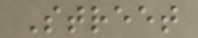Street
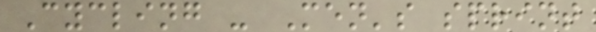Cycling - Men's sprint
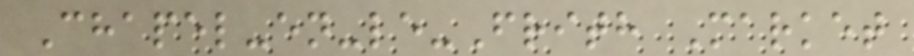Chapel-en-le-Frith Market
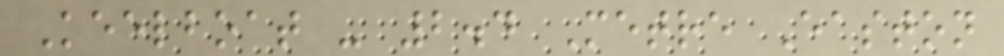Keelboat - 2.4 Metre Easton
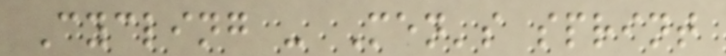Cycling - Men's sprint
